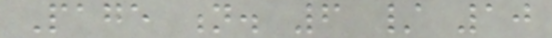Page n. 6 / 10
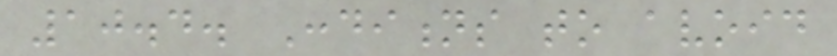10.4. Conditions to avoid
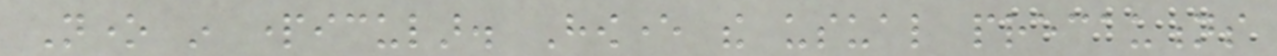None in particular. However the usual precautions
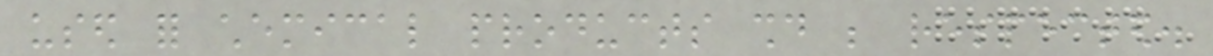used for chemical products should be respected.
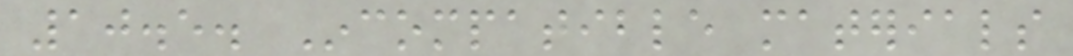10.5. Incompatible materials
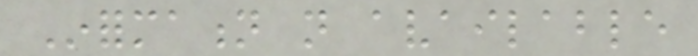Information not available
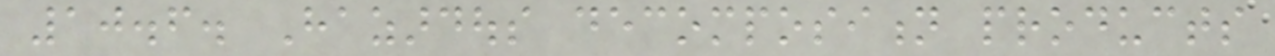10.6. Hazardous decomposition products
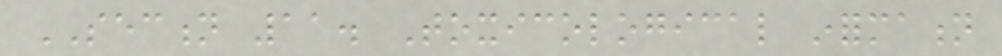SECTION 11. Toxicological information
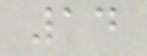14
